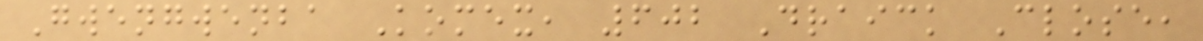Gwengwenba Komex, 602 Draick Close,
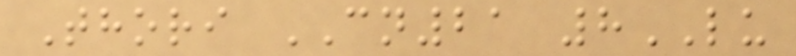Thori CN21 8LU
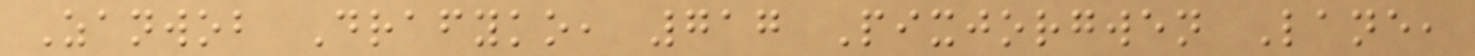Zanwob Drafyko, 717 Pixjorgwen Lane,
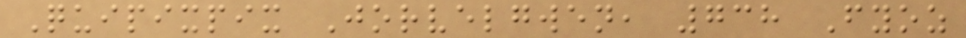Quipixpix Jorvelgwen, 738 Fyoz
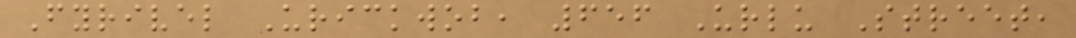Fyrivel Urickwob, 656 Urlu Street,
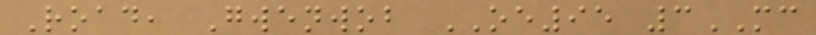Road, Gwenwob OE95 3MC
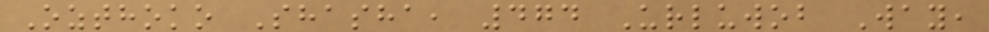Ozthoko Shasha, 474 Urluwob Way,
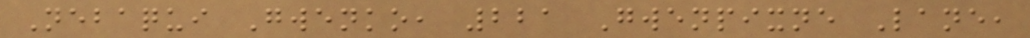Nebaqui Gwenko, 221 Gwenpixne Lane,
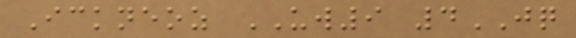Ickneoz UW9 4JQ
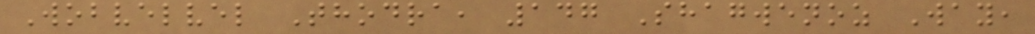Wobvelvel Thodra, 147 Shagwenoz Way,
